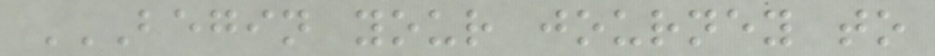BEGIN YOUR JOURNEY TO
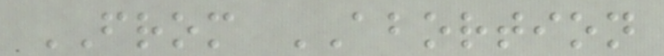FROM ABORTION
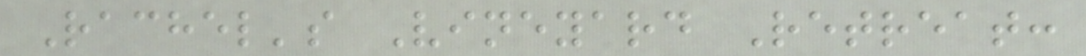Rachel's Vineyard Retreat:
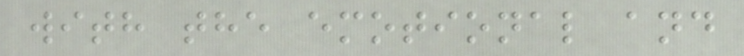with the emotional and
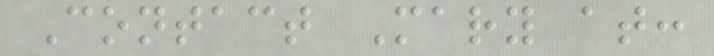Contact Mary at:
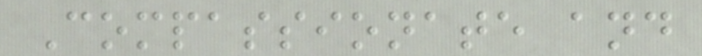Compassionate and
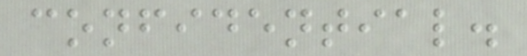confidential.
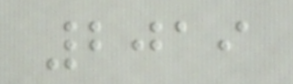2019
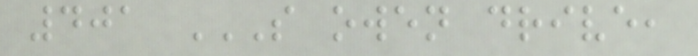401 S OWEN DRIVE,
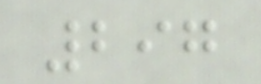297
